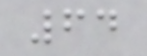64
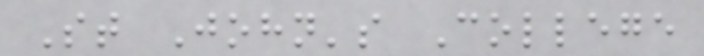St John's College
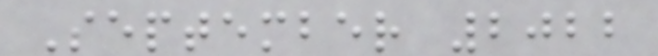September 2022
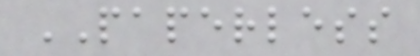PAPERLESS
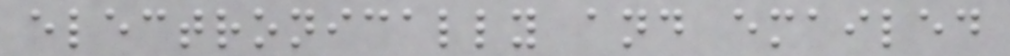electronically and emailed
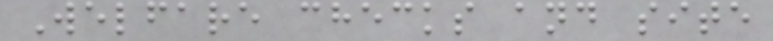Welfare checks and site
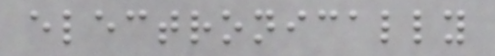electronically
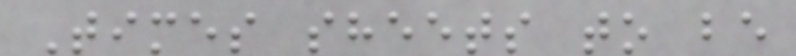Times sheets to be
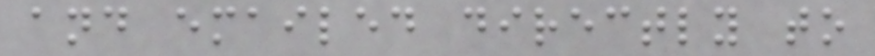and emailed directly to
